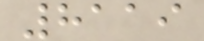8119
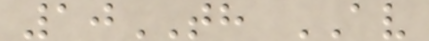10TH AV
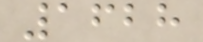1628
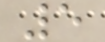5
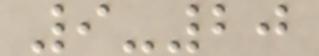9-20
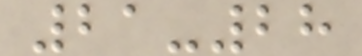21-28
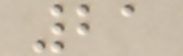21
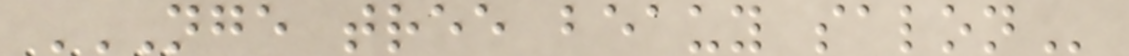NGE TREE BEAUY SALON
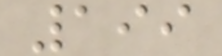199
